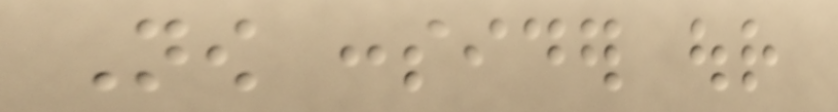Now consider our
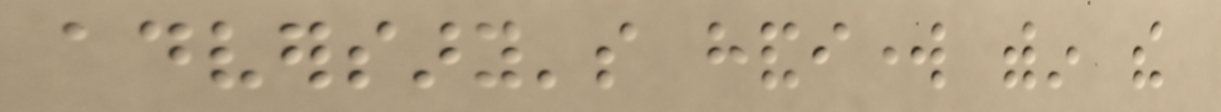adversary's handiwork within the
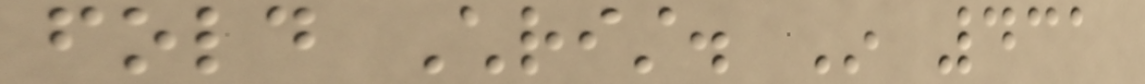fold Christ. In 431
